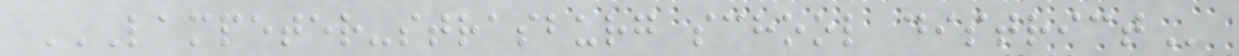LAMPETER-STRASBURG SCHOOL DISTRICT
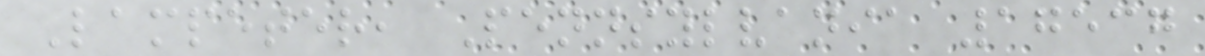Lampeter, Pennsylvania 17537
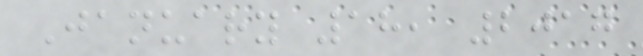January 18, 2017
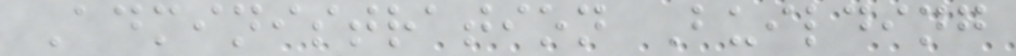Administration Building
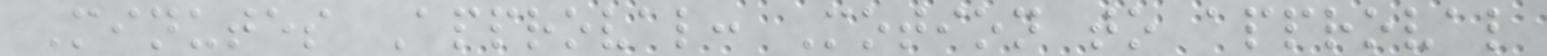Minutes Approval: Motion to approval
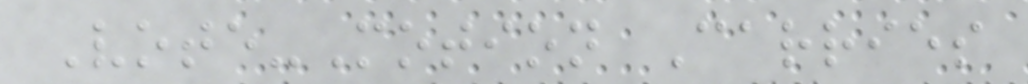Vote-Motion Carries
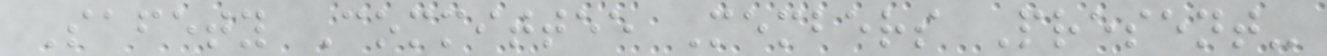Safety Committee Members Present-
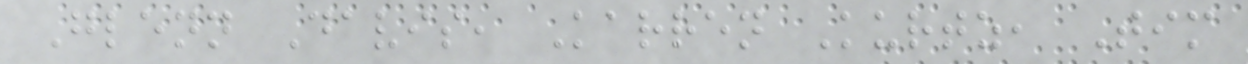Glenn Davis, Karren Kurtz, Tim
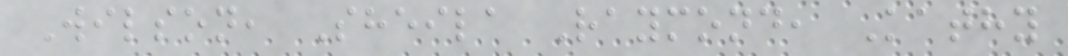Wilson, Sheila Raymond, Kathy
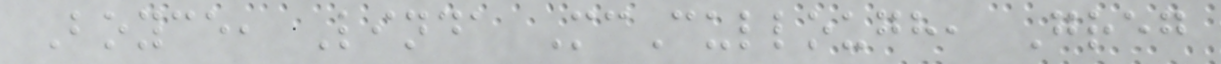Boyce, Linda McCullough, Greg
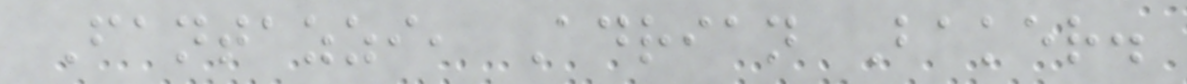Fantazzi, Adrian Baker.
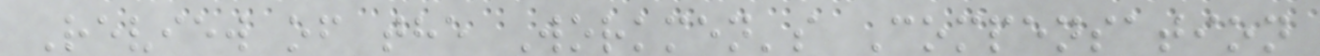Review of the Workmen's Compensation
